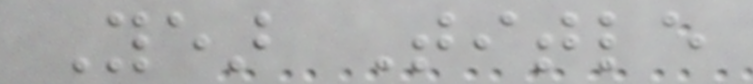Year Title
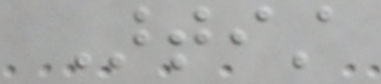Artist
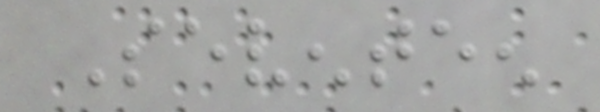Seventeen
